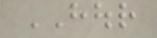HOUR
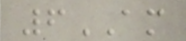6AM
